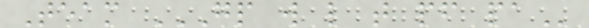Team GP W L T PF PA
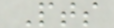Pts
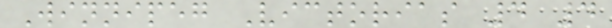Winnipeg Victorias 4 4
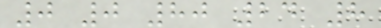0 0 80 24 8
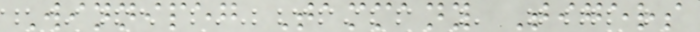Winnipeg Tammany Tigers
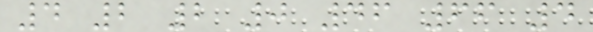4 2 2 0 46 66 4
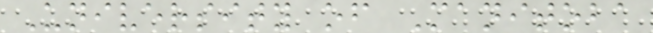University of Manitoba
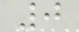0
